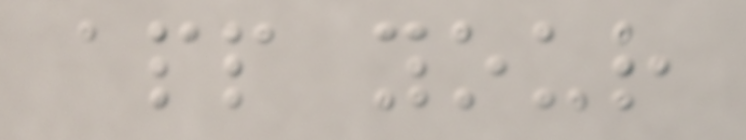app your
